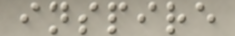inspire
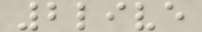2live
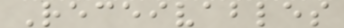Receivables
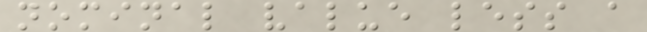nominal value less a
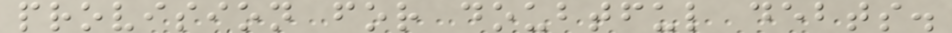provision for doubtful debts.
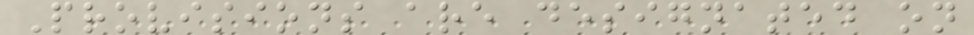Provisions are designated on
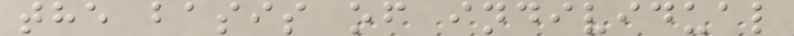the basis of individual
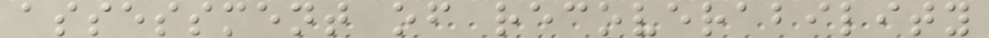assessment of recoverability
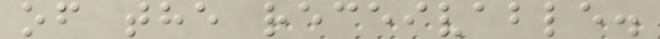of the receivable.
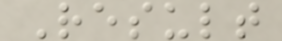Result
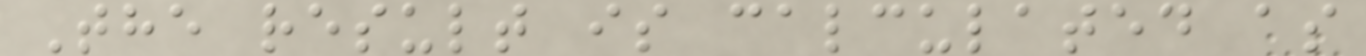The result is calculated as
